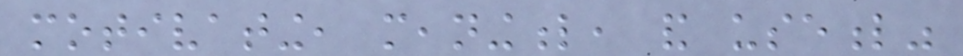motivating, meaningful, and useful"
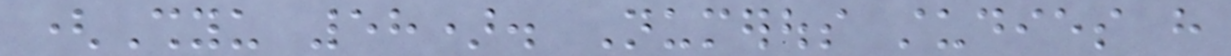(Shyu 58). Numerous studies have
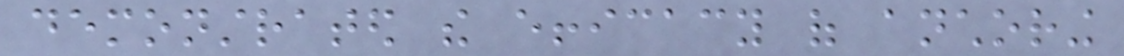demonstrated the efficacy of anchoring
